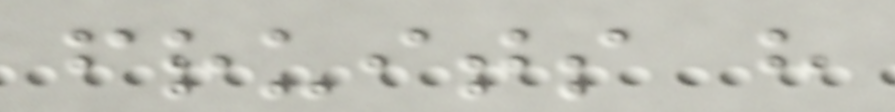fruits have
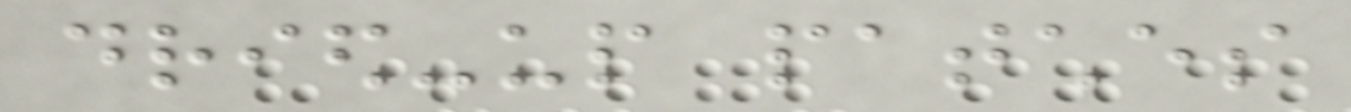dried-up patches
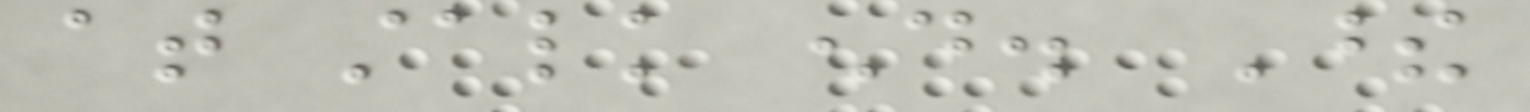at stalk end. These
